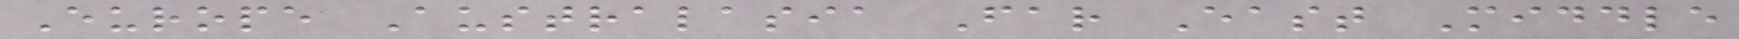Europe Australasia Far East Middle
